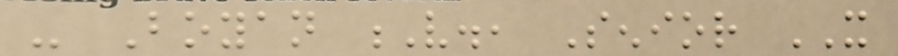- Boyan V., Senior IT
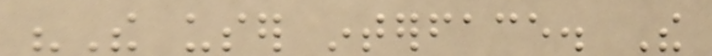"The user interface. The
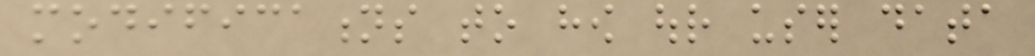modifications to how our user data
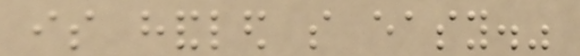is handled so easy."
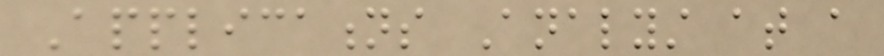Applications Analyst at a
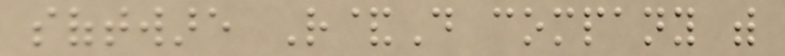software R&D company with
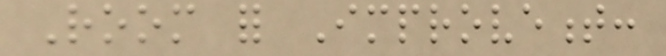Room for Improvement:
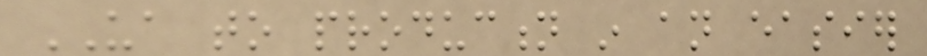UA to production in an easier
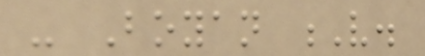- Boyan V.
